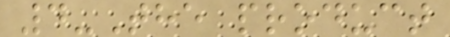4-The product
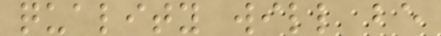quality will be
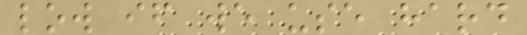low if we use hard
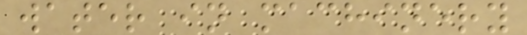water in machinery
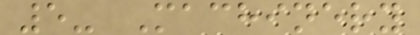5- Machinery
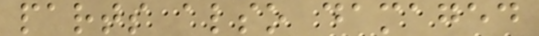parts also damaged
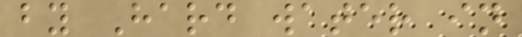by Hard water in
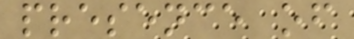presence of
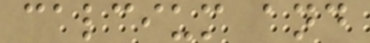calcium and
